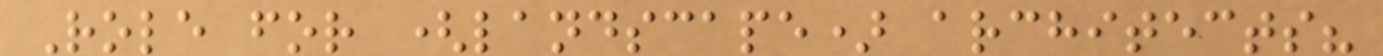Role for (landscape) architects?
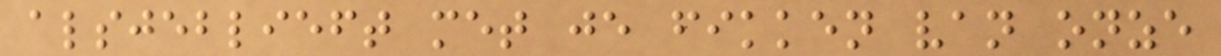alsjeblieft met je fikken van onze
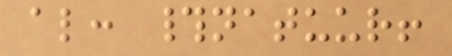al: #natuur!
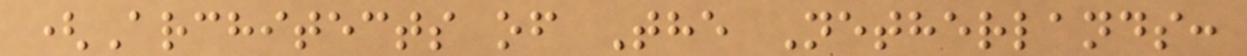(Architects of The Netherlands:
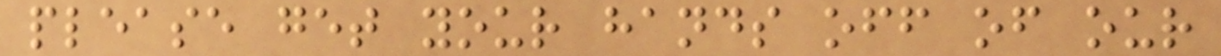please get your hands off of our
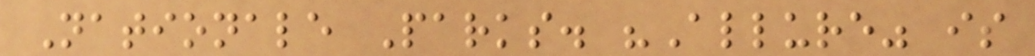Nationale Parks. "Allure" is
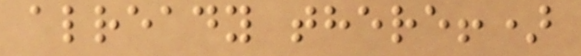already there!)
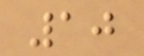10
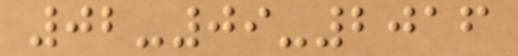02-09-2016
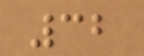32
